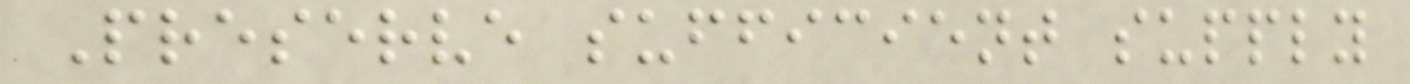Preserve sufficient supply
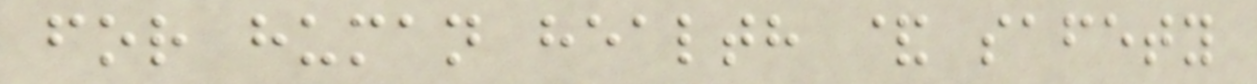for human health & safety
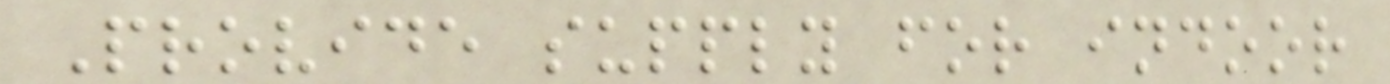Provide supply for indoor
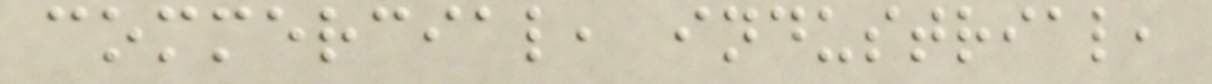commercial, industrial,
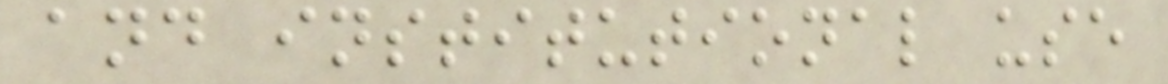and institutional use
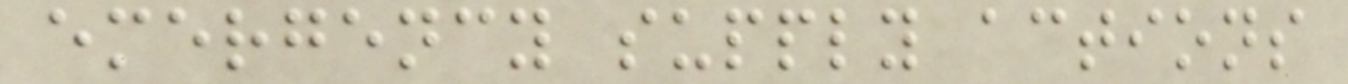emergency supply actions
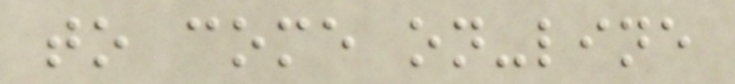to come on-line
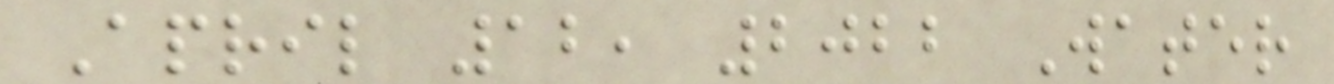April 12, 2022 Water
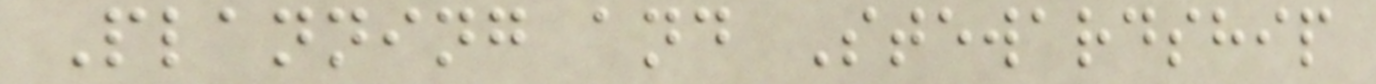Planning and Stewardship
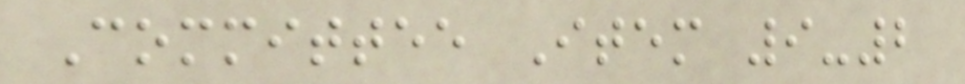Committee Item 9-2
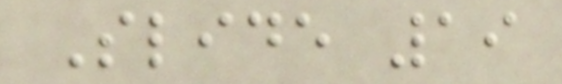Slide 19
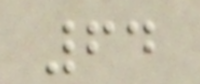64
